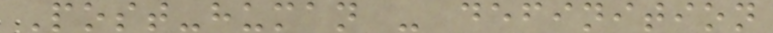Post-human - definition
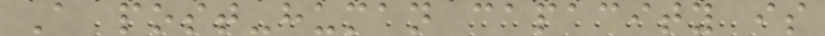A post-human capacity is
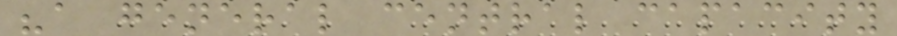"a general central capacity
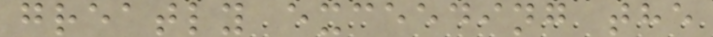greatly exceeding the
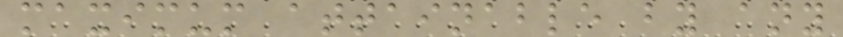maximum attainable by any
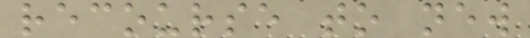recourse to new
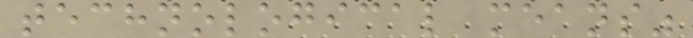technological means"
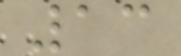13
